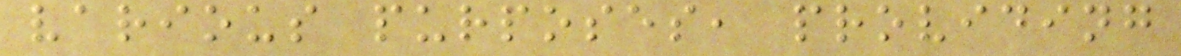various purposes, providing
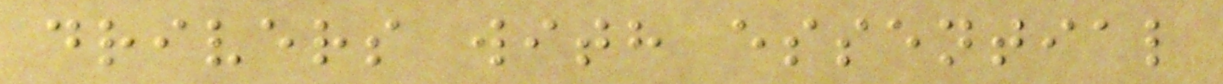drivers with essential
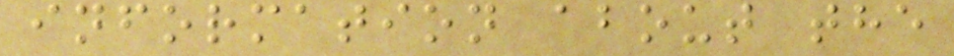information about the
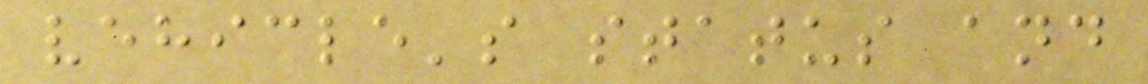vehicle's status and
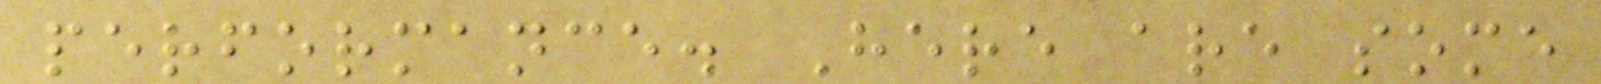performance. Here are some
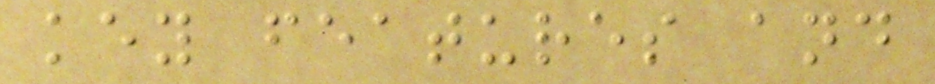key features and
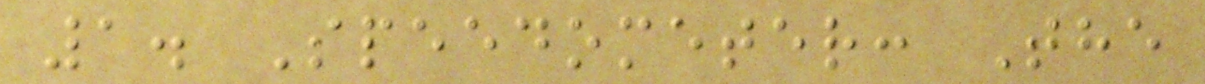1. Speedometer: The
